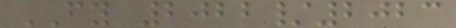FY 2022/2023
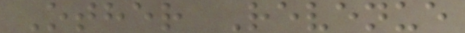Other Revenue
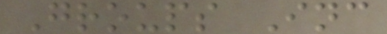Groups Inc
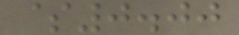$0.00
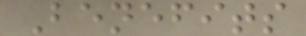Benefits
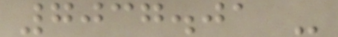7037.01 -
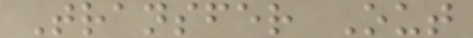Transfer Out
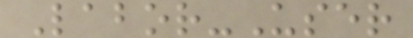Labor-User
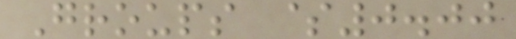Groups $0.00
